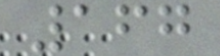167
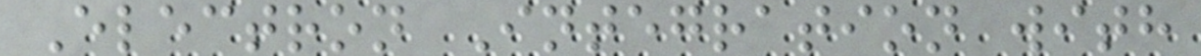Electron Integration with
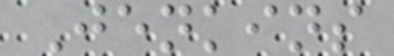Jenkins
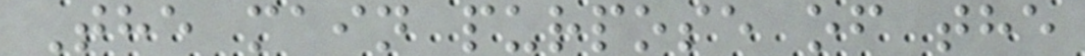The main purpose of the
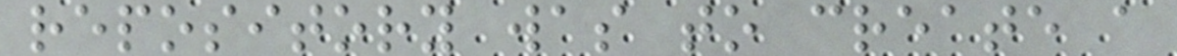repository was to create a
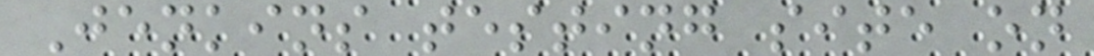Jenkins testing site on
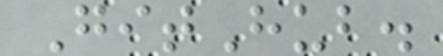GitHub.
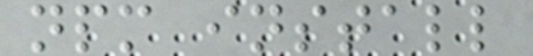npm install
